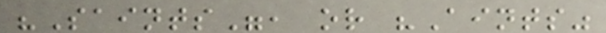"Saints", or "Aints"
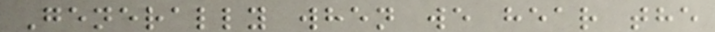Generally when we hear the
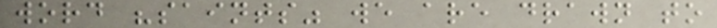word "saints" we are drawn to
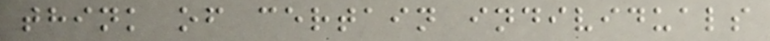think of certain individuals
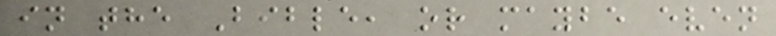in the Bible, or maybe even
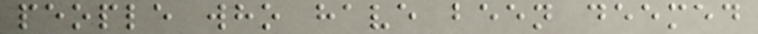people who have been deemed
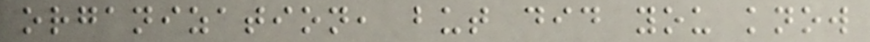organization, but did you know
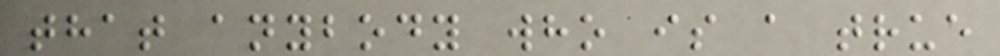that anybody who is a true
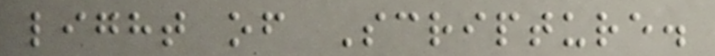light of Scripture.
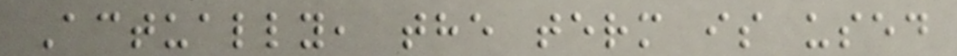Actually, the term is used
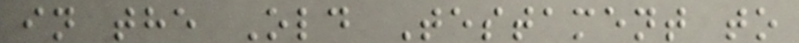in the Old Testament to
